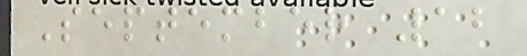September 12
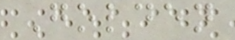Golden
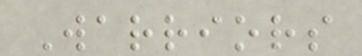Warriors
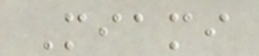Miami
